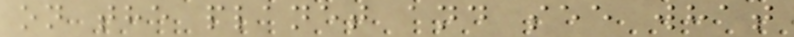on the planet and see what
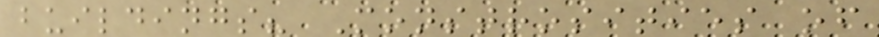buildings? Monstrosities of
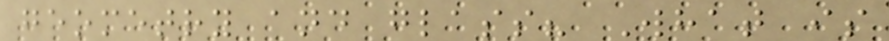geometry and glass? What is
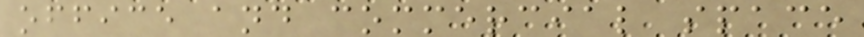office and commercial space
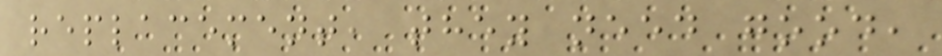replacement, they need good,
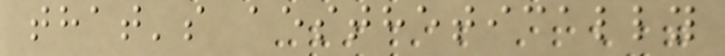that's aesthetically
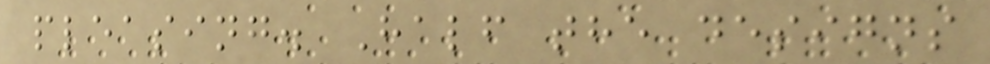pleasing. Half the designs
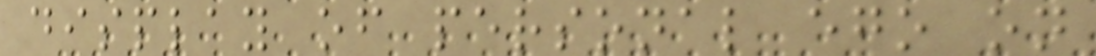display of personal ego on
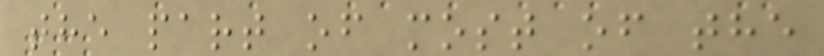the part of most of the
